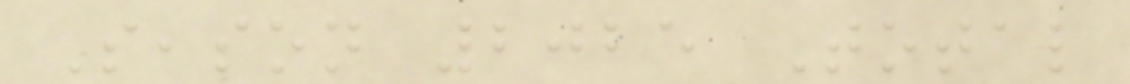Season 2025 Total
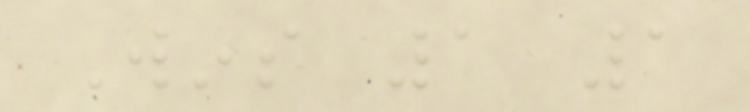Wins 1 1
